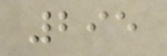295
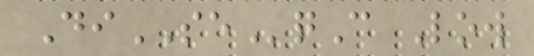DiSEqC Low
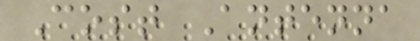Cost Antenna
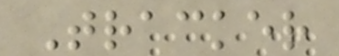Tracker
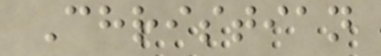Christian
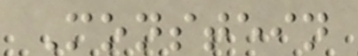Monstein
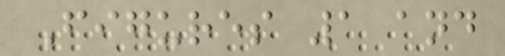Figures 1 and
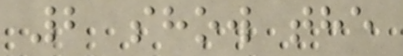2 show the
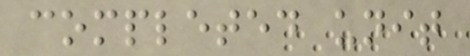completed unit
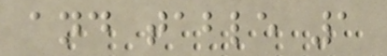and table 1
